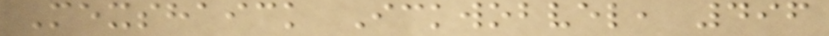Mexshaick Ickwobvel, 496
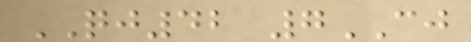QJ42 7CJ
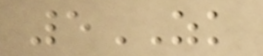5ZK
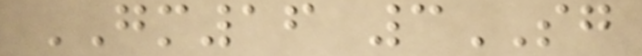GM16 3SG
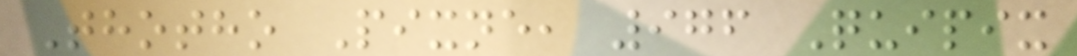Thotho Pixne, 976 Quipix
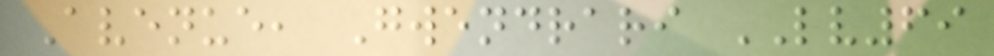Avenue, Gwendrari LV69
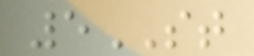5ST
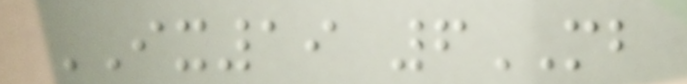IX19 6MB
